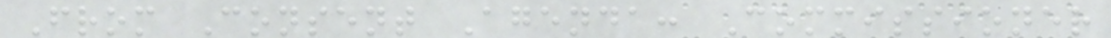From Consent Agenda: Commissioner
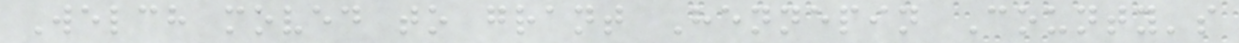Welch moved to grant Hennepin County's
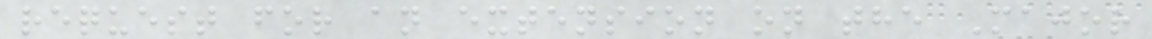request for an extension on the Major
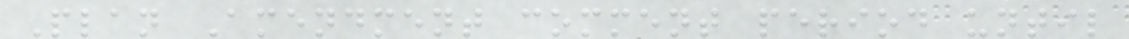Plan Amendment comment period until
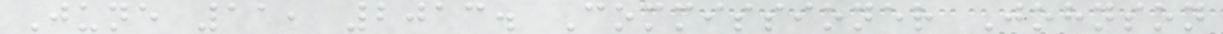June 11, 2013. Commissioner Johnson
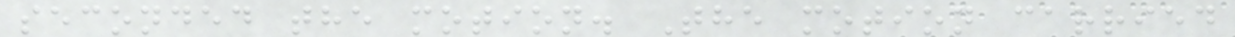seconded the motion. The motion carried
